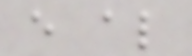e al
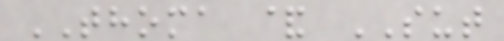THOMA & SUT
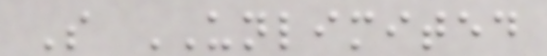S UNLIMITED
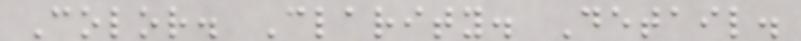Color. Clarity. Detail.
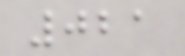021
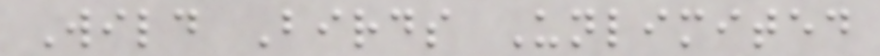Wild Birds Unlimited
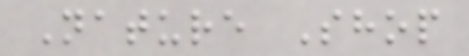Nature Shop
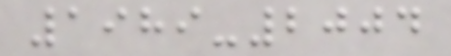1989-2004
